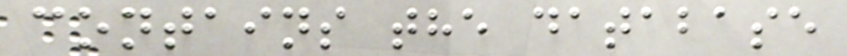contains the database
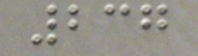237
